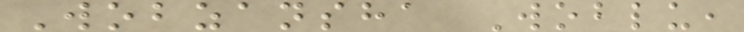Wobzansha Woblu,
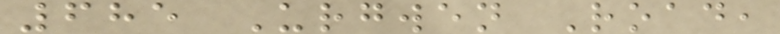685 Urgwen Road,
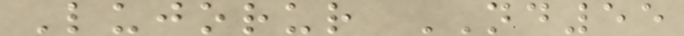Lujorur ND55
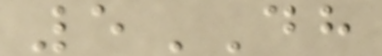5DH
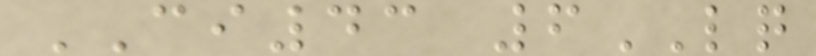CI43 6LQ
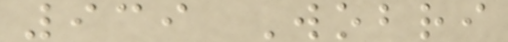939 Wobri
